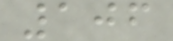106
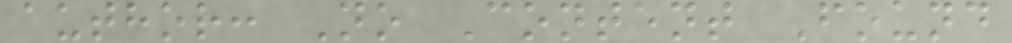author: No Content Found
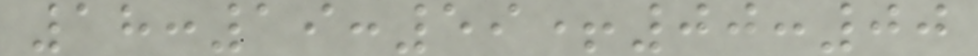18:19:59+00:00
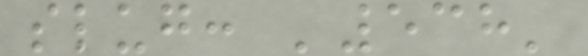slug: '538'
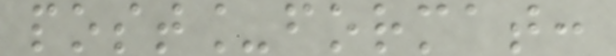post_format:
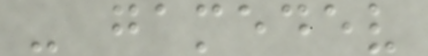- gamedev
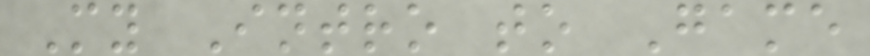My Intro to Game
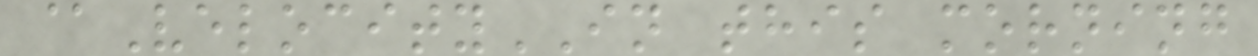@VelocityIN this morning
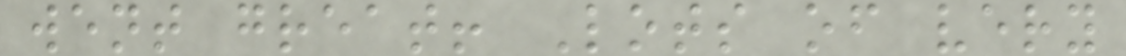went great! Lots of very
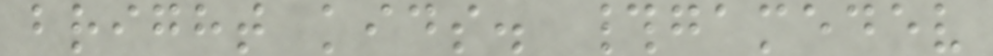bright kids. #gamedev
